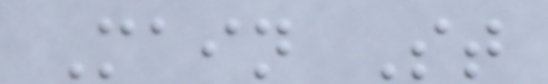Main St
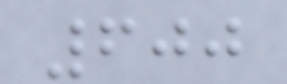600
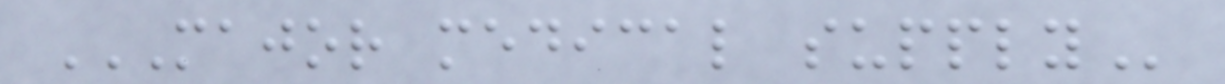MAJOR MEDICAL SUPPLY
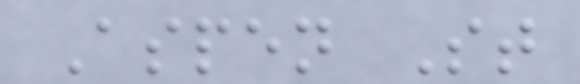Aspen St
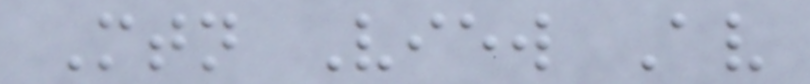Mtn View Av
